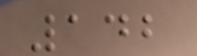142
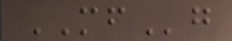MFg
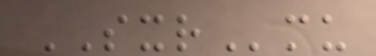SXRmu
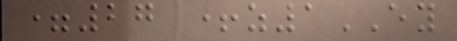=27 +z1EY
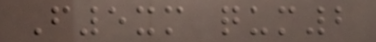F5xm qum2
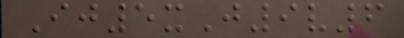Ij5xJ9v6
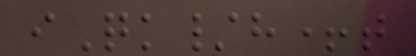iQk/h+t
